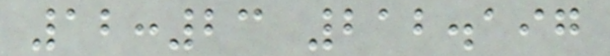12:23 212.197
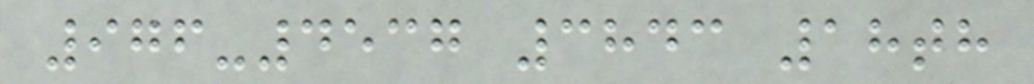976-4537 3843 18th
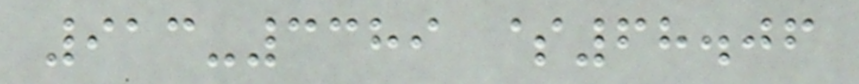913-3389 $68.06
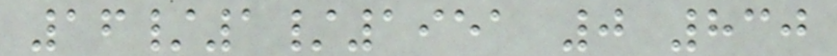16/1/1951 0 830
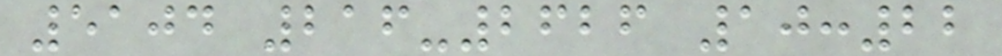5104 216-2626 10:22
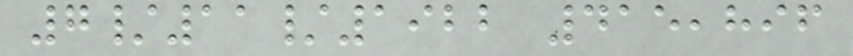7/11/1922 415,896
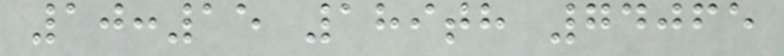10:15 189th 74065
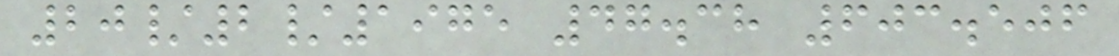20/2/1975 47.38 603.506
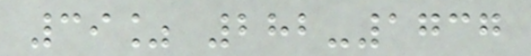39% 282-1737
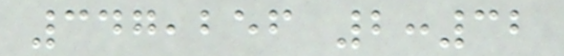347,256 2:32
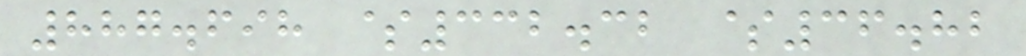887.698 $332.32 $36.82
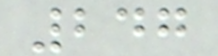247
